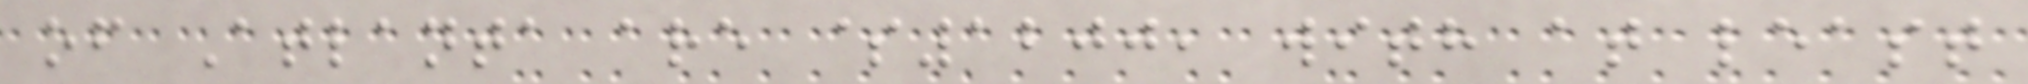of Atlanta are $1200, with at least
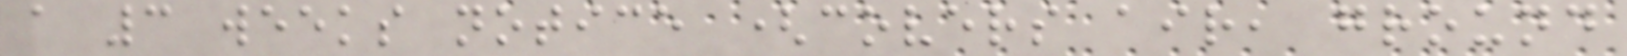a 3 weeks notice (covers air, ground
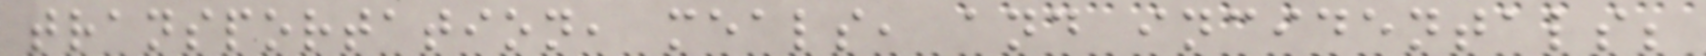transportation, meals, and incidentals;
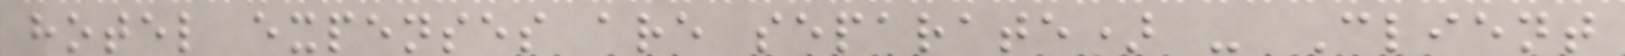hotel expenses are separate) - Client
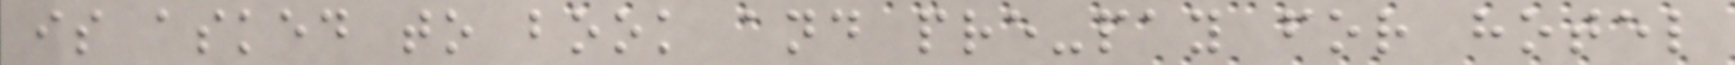is asked to book and pre-pay for hotel
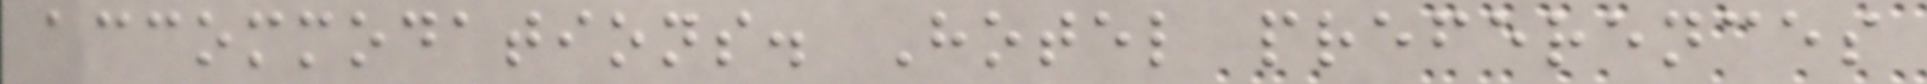accommodations. Hotel preferences
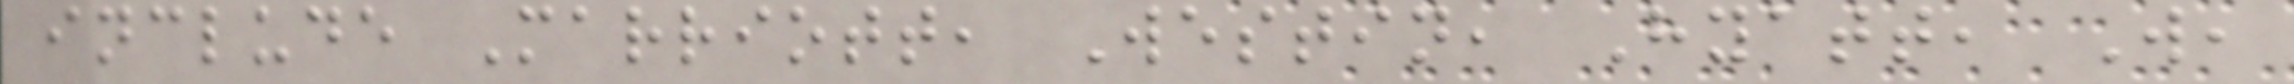include Marriott, Westin, Hyatt, W,
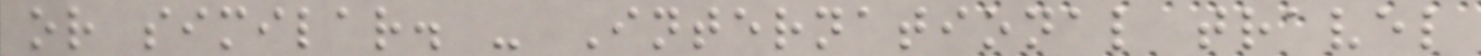or similar. - International travel
